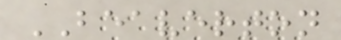BEAVERTON
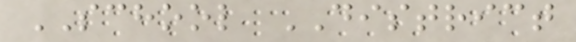SCHOOL DISTRICT
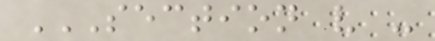SECTION V -
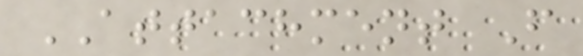ATTACHMENT F
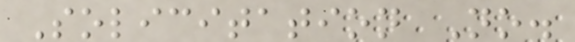Solicitation No.
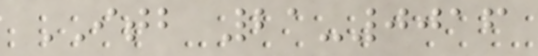ITB 21-0016
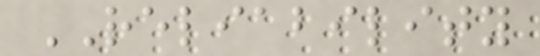RELIABILITY
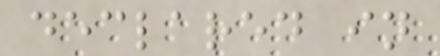declared in
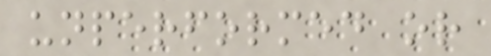unperformed or
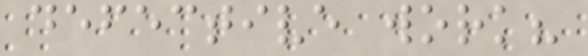defective work?
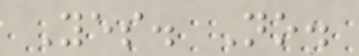Yes. No.
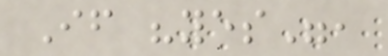If "yes",
